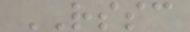RSSC
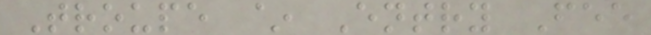Troupe ~ Entry Fee
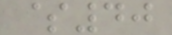$40
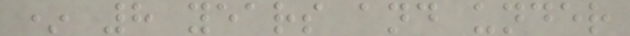* 8 years and under
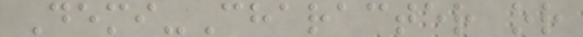Demi-Character or
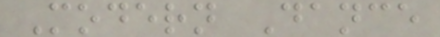Modern Dance
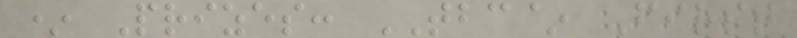* Prizes: TBC~ First
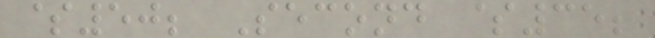$50; Second $35;
